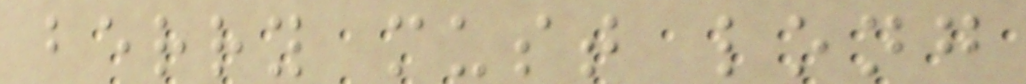berry must long
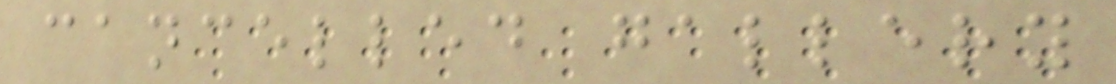cancelled gallery
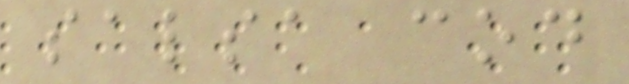salsa cod
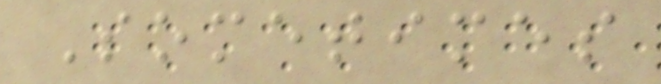Sometimes
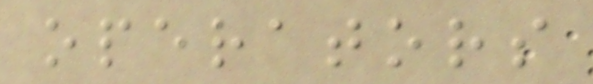operators
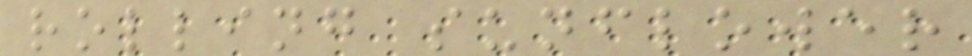rolling sunflower
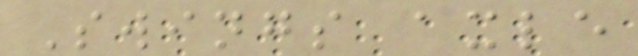Swings axle
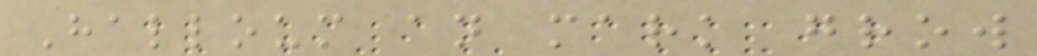Halloum an mark grow
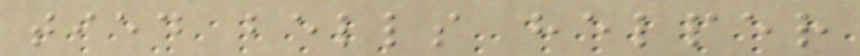tied bells helper
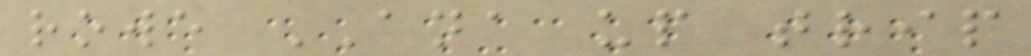rowe ANA up trip
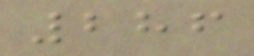286
